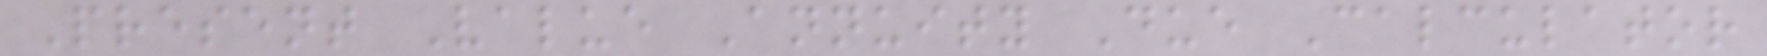Present Value Annuity Due Calculator
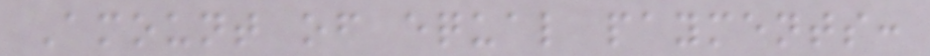Amount of equal payments:
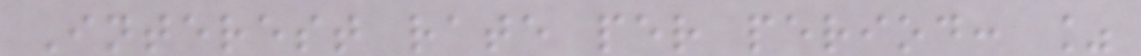Interest rate per period: %
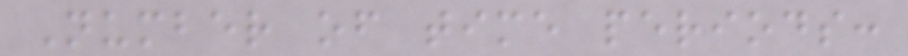Number of time periods:
